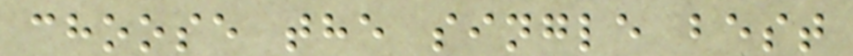choose the single best
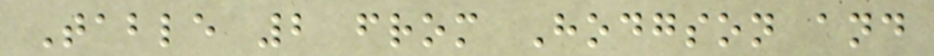Table 2 from Hodgson and
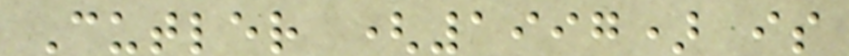Cutler (1997) is
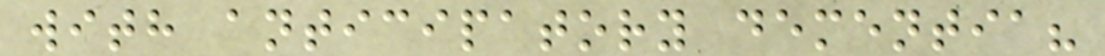with anticipatory dementia?
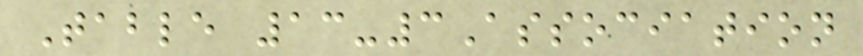Table 13-3Association
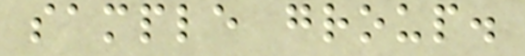sample group.
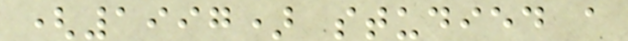(1997) studied a
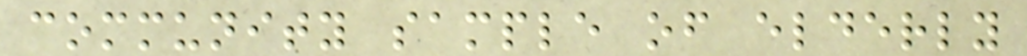community sample of elderly
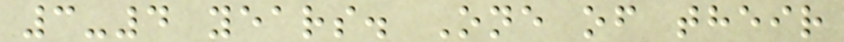3-4 years. One of their
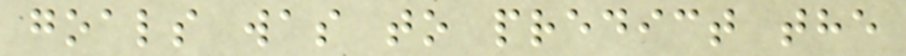goals was to predict the
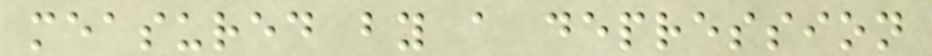measured by a depression
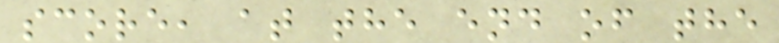score, at the end of the
